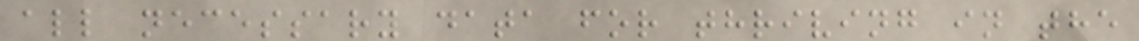all necessary data for thriving in the
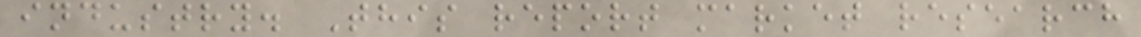industry. This report market research
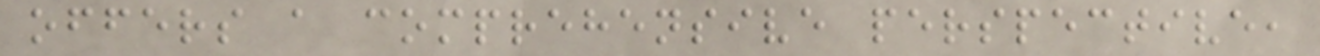offers a comprehensive perspective,
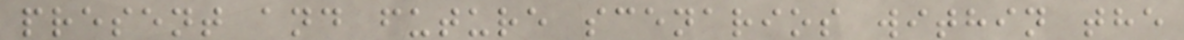present and future scenarios within the
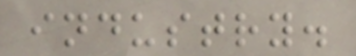industry.
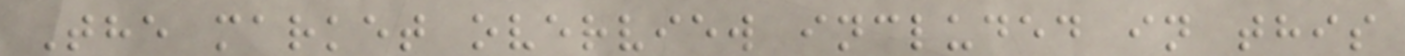The market overview included in this
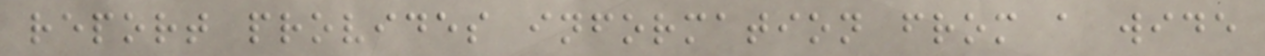report provides information from a wide
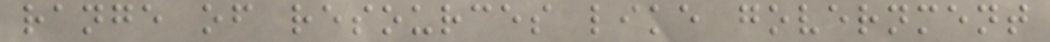range of resources like government
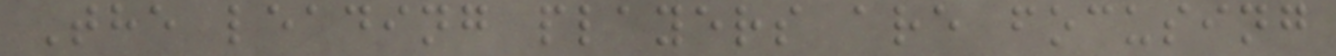The leading players are focusing
